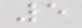5
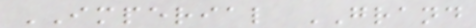IMPERIAL GRAND
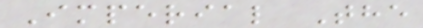Imperial The
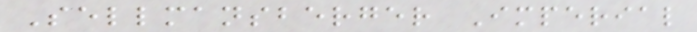Sellmansberger Imperial
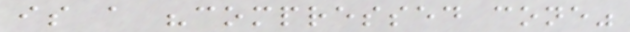is a "compressed cone"
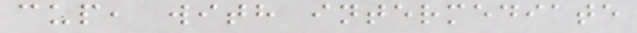cup, with intermediate
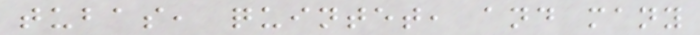tubas, quintet, and many
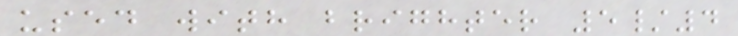used with brighter 5/4
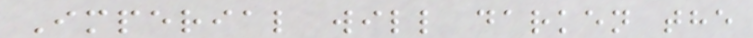Imperial will darken the
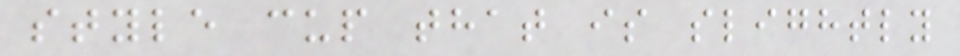style cup that is slightly
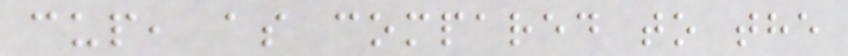cup, as compared to the
